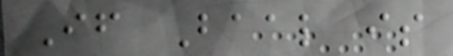If Baal is
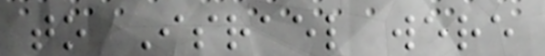to Israel were
